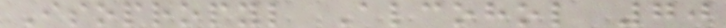Isopropyl Alcohol 70
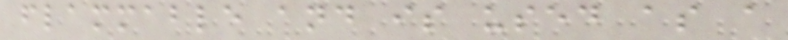flammable and is used as a
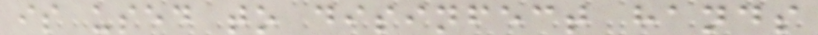is used to disinfect hands
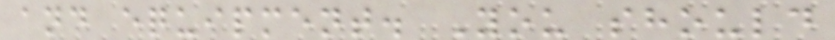and equipment. You should
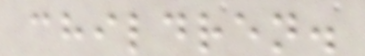children.
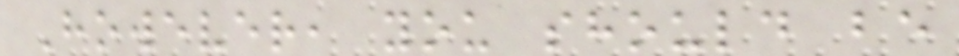However, you should be
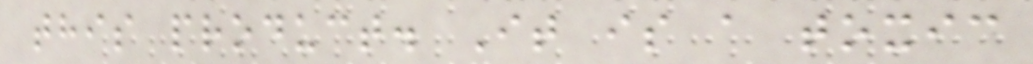this product. It is a toxic
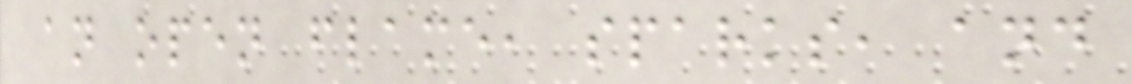an open flame, sparks, and
